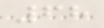68
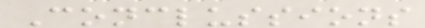Conclussions
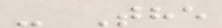- The
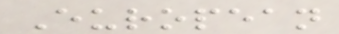European
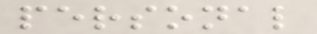personal
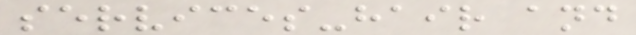services-hair and
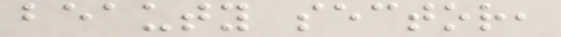beauty sector,
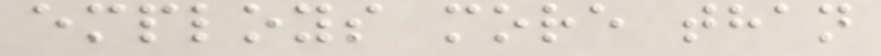employs more than
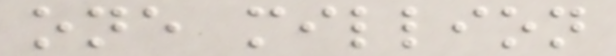one million
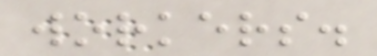workers.
